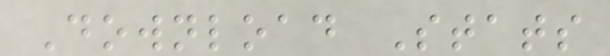Download Stats
